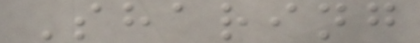Sharing
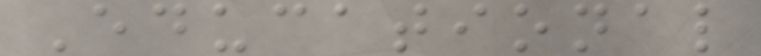Educational
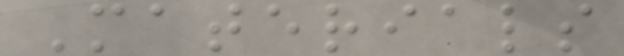Materials
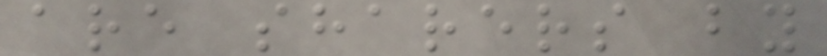are sharers by
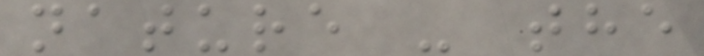nature - the
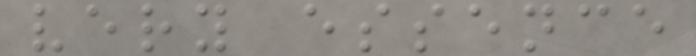very essence
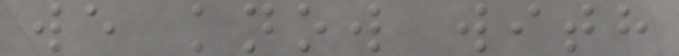we know with
